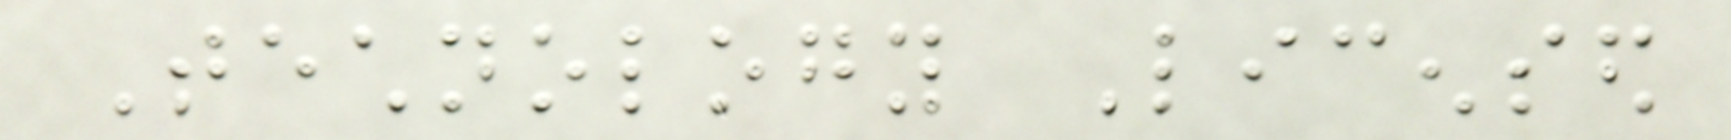Technology Licensed
